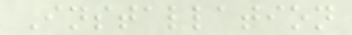Installation
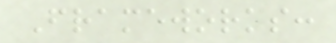Frameworks:
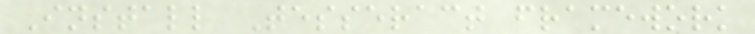Install Tesseract framework
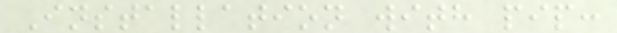Installation with pip:
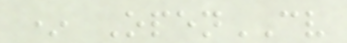* OpenCV
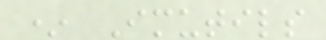* Imutils
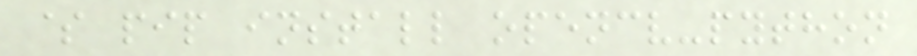$ pip install opencv-python
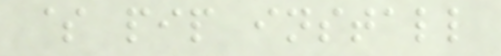$ pip install
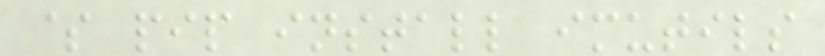$ pip install imutils
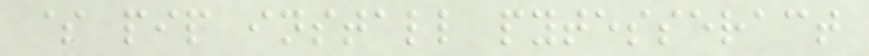$ pip install pytesseract
